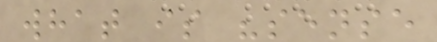what is "sense
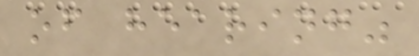of hearing"
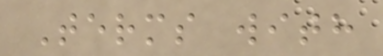Terms with
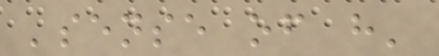'sense of h'
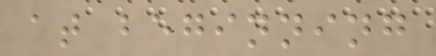at beginning
